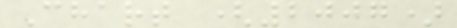Chart (2007)
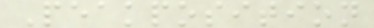Peakposition
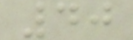40
